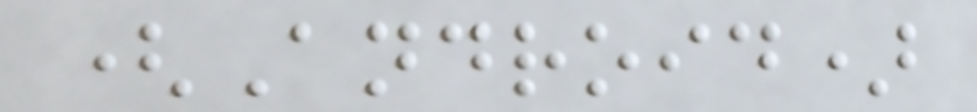(Android)
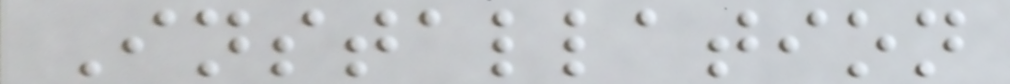Installation
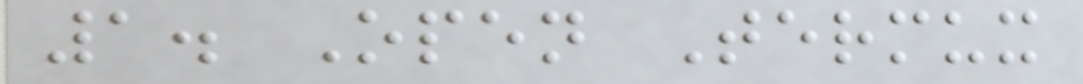1. Open Termux
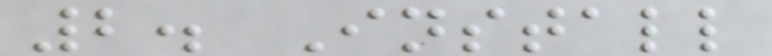2. Install
